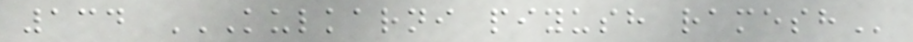134 KULKARNI PIYUSH RAMESH
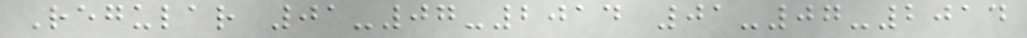Regular 01-07-2014 01-07-2014
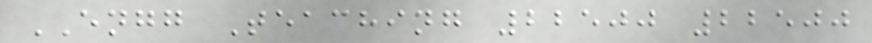ENGG Teaching 22500 22500
